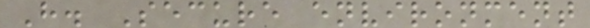H. Secure environment
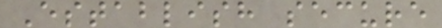Establish secure
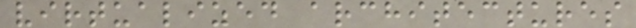virtualized architectures
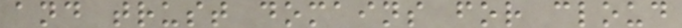and trust domains for cloud
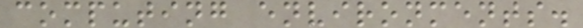computing environments.
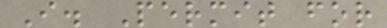I. Permit for
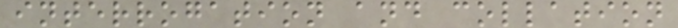interrogation and collation
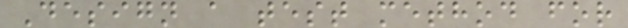Design a test method for
